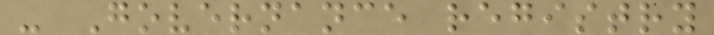- Governance registry
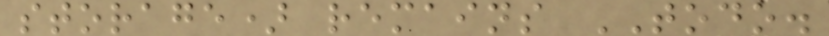storage) remains TODO.
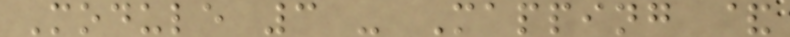Module 3 - Mapping &
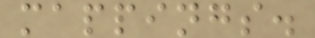mappings.
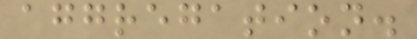aggregation.
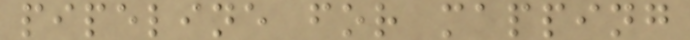pipeline for mapping
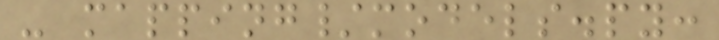- mapping/models.py:
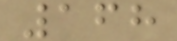168
